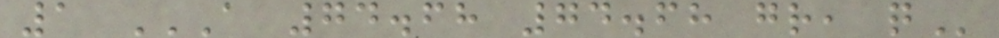1 A 74.68 74.68 GR, Q
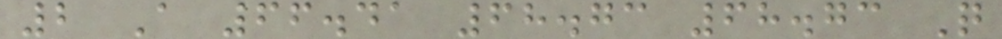2 A 66.41 68.73 68.73 Q
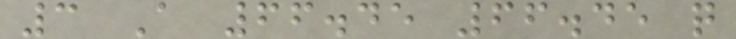3 A 66.45 66.45 q
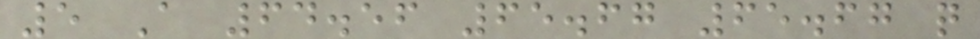5 A 64.56 65.67 65.67 q
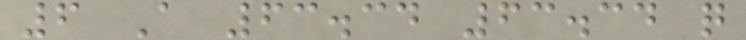6 A 63.34 63.34 q
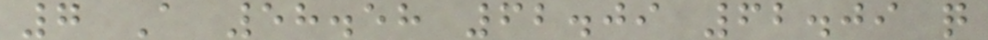7 A 58.58 62.09 62.09 q
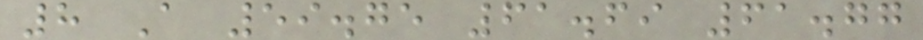8 A 59.75 61.69 61.77
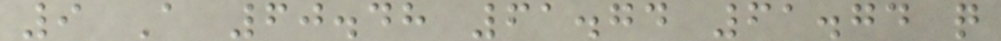9 A 60.48 61.74 61.74 q
